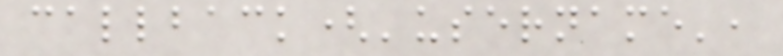callback('username',
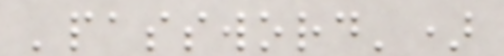'password')
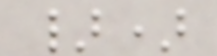})
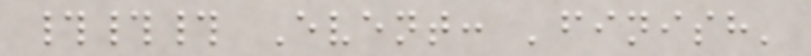### Event: 'finish'
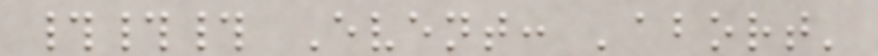### Event: 'abort'
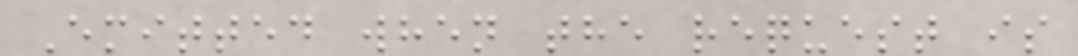Emitted when the request is
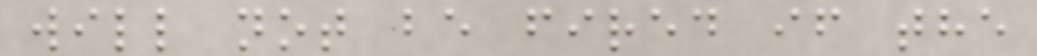will not be fired if the
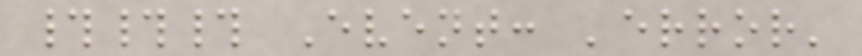### Event: 'error'
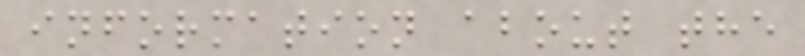information about the
